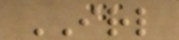IRL
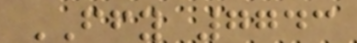FFY 7743
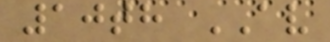10th AV
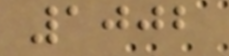1002
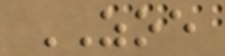ZOE
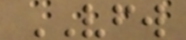VFW
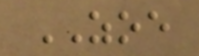ZOE
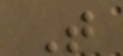T
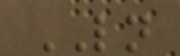LN
